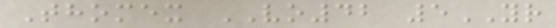Thomex VO42 5YR
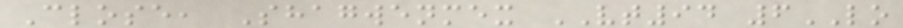Close, Shagwenmex VT94 6LO
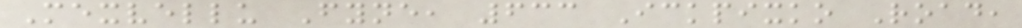Mexvellu Fyne, 633 Ickpixko Road,
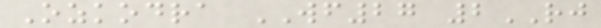Ozkodra WF27 2RJ
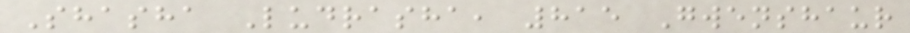Shasha Ludrasha, 815 Gwenshaur
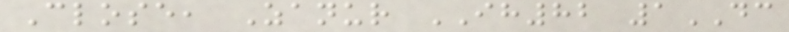Close, Zanur IH82 1DC
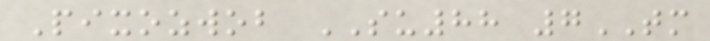Pixozwob SU88 7TM
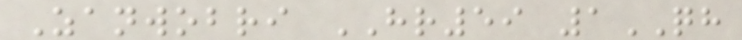Zanwobri HR59 1QH
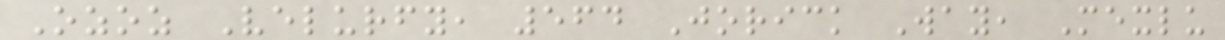Ozoz Velurfy, 564 Jorick Way, Mexlu
